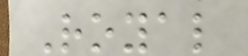Royal
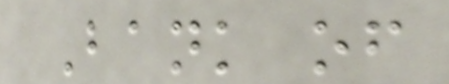Bank of
